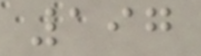197
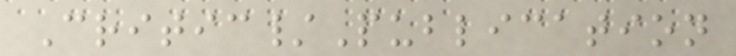Critic/Publication
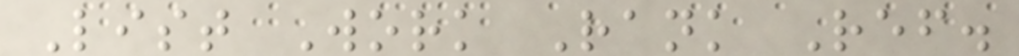List Work Rank Ref.
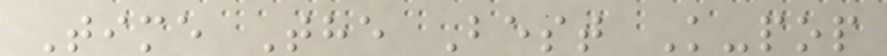Time The Best K-pop
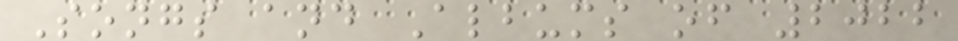Songs and Albums of 2022
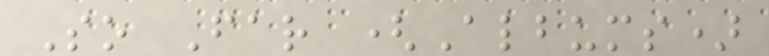So Far (Albums)
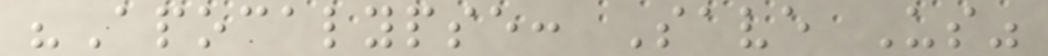"Apocalypse: Save Us"
